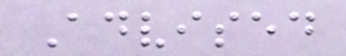Advised
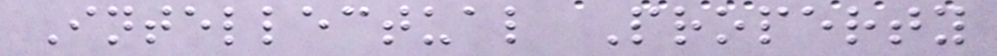Intellectual Property
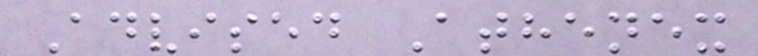Advised Athenex
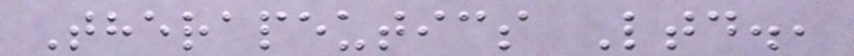Therapeutics Ltd.,
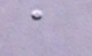a
